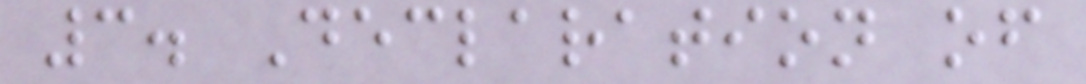3. Declaration of
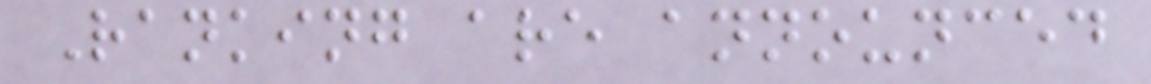Ranking are announced
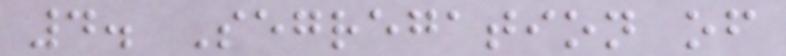4. Segregation of
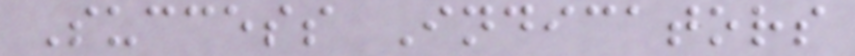Success Indicators
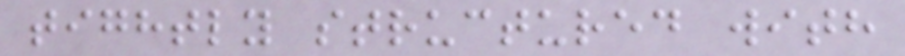tightly structured with
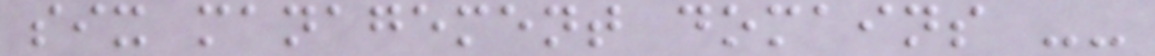six management domains --
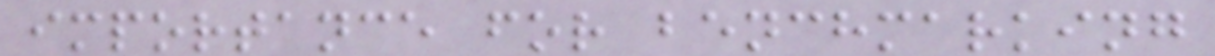importance for benchmarking
